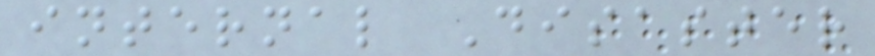internal Disaster
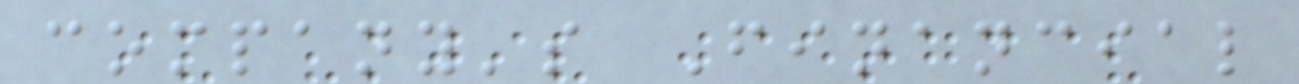company's Financial
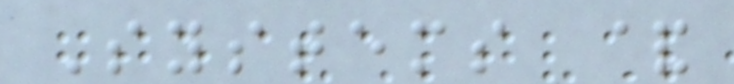Systems &
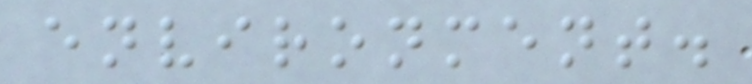environment.
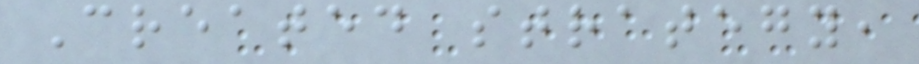Created strategy,
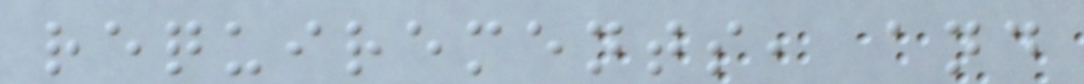requirements, and
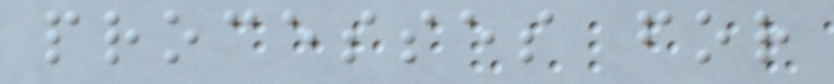processes for
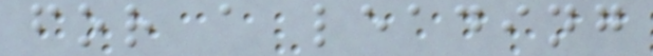for a leading
